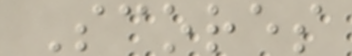Scores
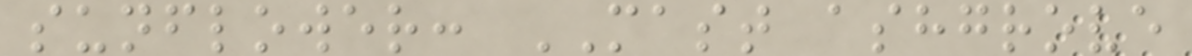sunflower: MAST ashgrove
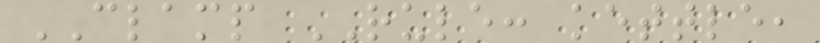CLAMP RULE: kettle,
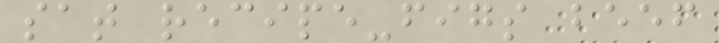sat recipe-figs beef
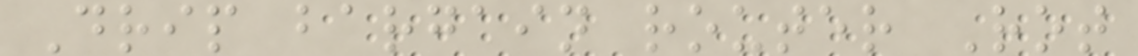Drip bargain router Rot
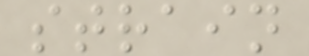strain
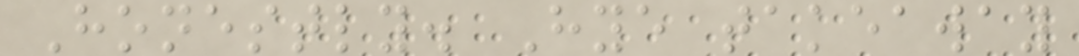Honestly. Hye takeaway
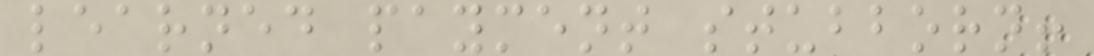learned payment stubborn!
